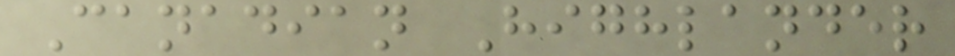Canadian Highlander
